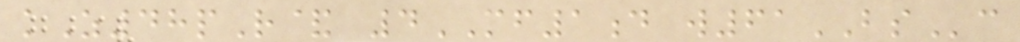kZ48pR& 4MF1d w61BSc
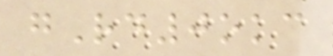gRd0okc
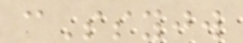cSsyjw
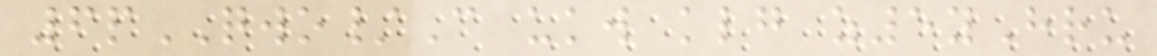6pQWO/C ukw klg z5yHru
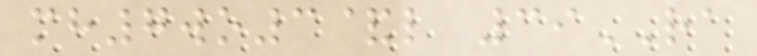mh7wo3&l 39RA
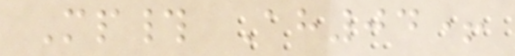Mp# Ah04+
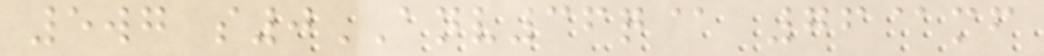5wg s0ANV36q@ 76@mf
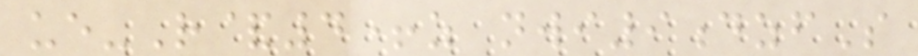ue-R&4+z nwi9dzfS
